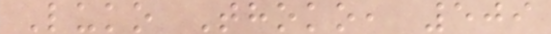Luko Thoko, 509
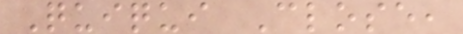Quiqui Close,
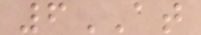6AT
